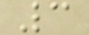3
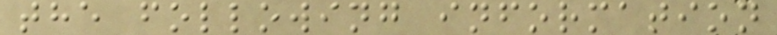the following information
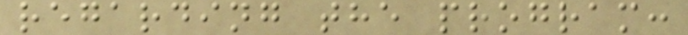regarding the program:
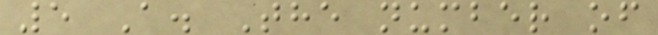5 A. The number of
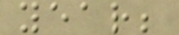year;
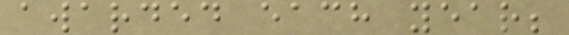awarded each year;
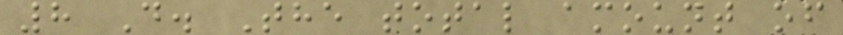8 D. The total amount of
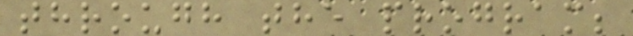through the program;
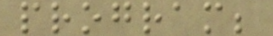program;
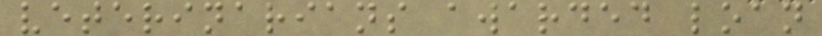veterinarians awarded loan
